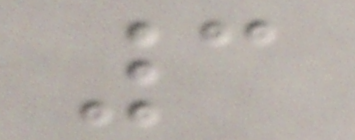3
